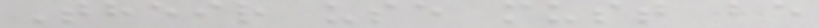Their use must be
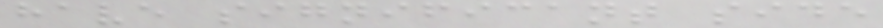have significant side
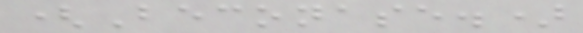(Beconase.)
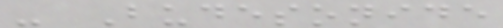- Budesonide
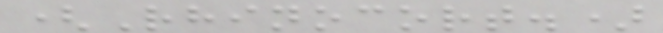(Rhinocort.)
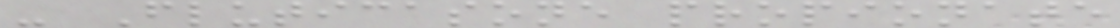- Fluticasone propionate
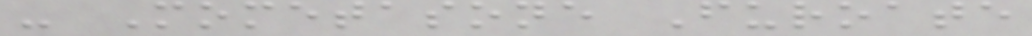- Mometasone Furoate
